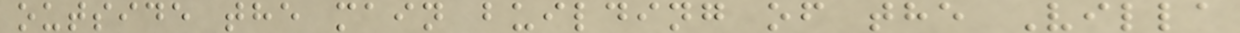outside the main building of the Villa
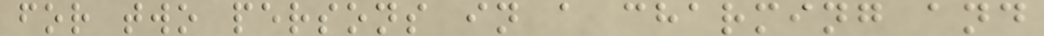for two persons in a charming and
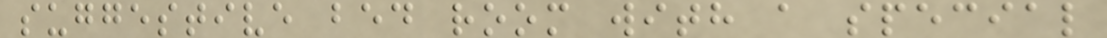suggestive bed room with a special
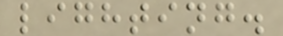lighting.
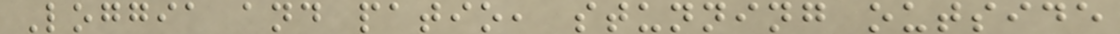Loggia and patio, stunning outside
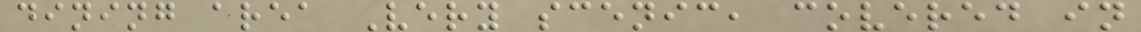dining area Very scenic, covered in
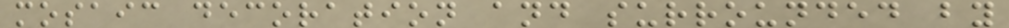mosaic decoration and surrounded by
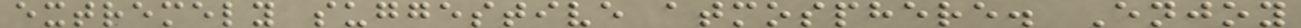extremely suggestive atmosphere. Enjoy
